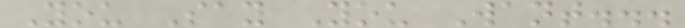You Say You Want...
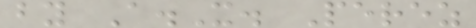by A.X. Perez
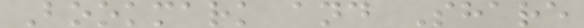Bookmark and Share
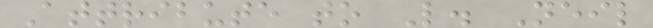Attribute to L. Neil
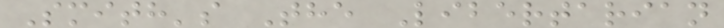Smith's The Libertarian
